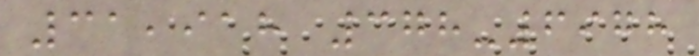31,918 378-6978
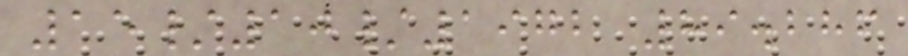15/10/1972 89.286
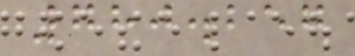780.257
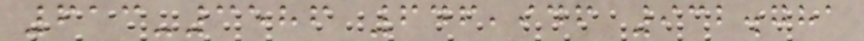613-3586 646,946 932.781
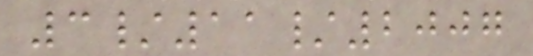3/11/2007
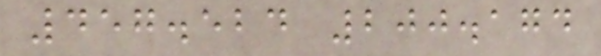457.524 200.174
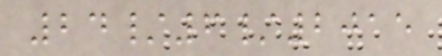24/6/2015
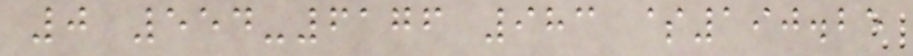0 554-6176 983 $190.25
